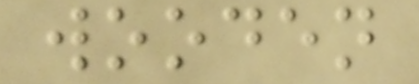wooden
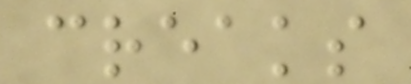creaks
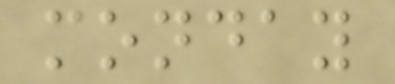monday
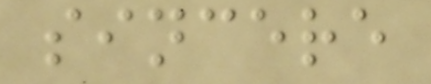sincere
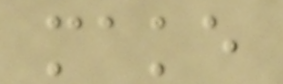make
